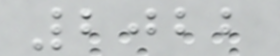2022
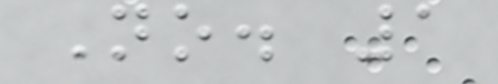No. 1
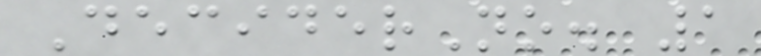DeciderNo. 1
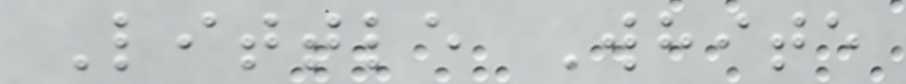Little White
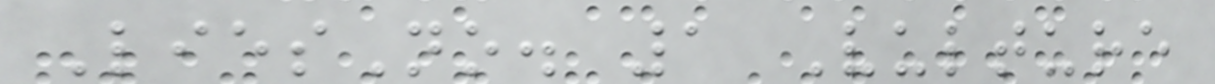LiesNo. 1 Vulture
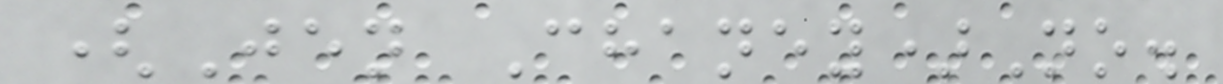(Jen Chaney)No.
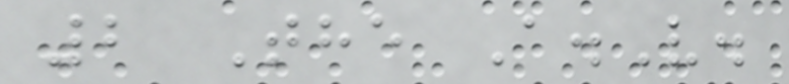2 The A.V.
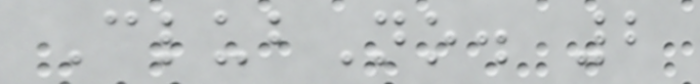ClubNo. 2
